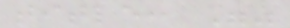title: ""
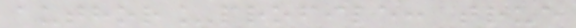author_profile: true
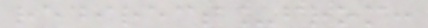redirect_from:
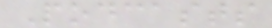Podcasts
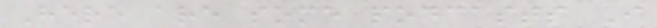Here are some podcasts I
